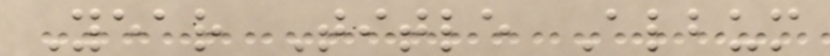Year Title Album
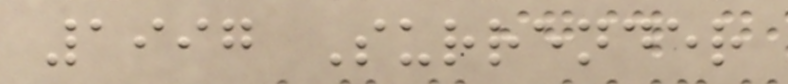1997 Surrender
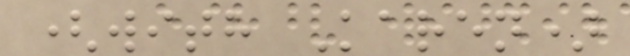(with Karen)
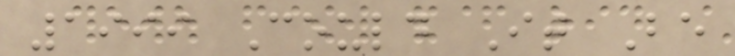1999 Could It Be
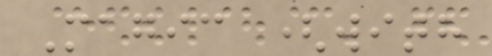Magic (with
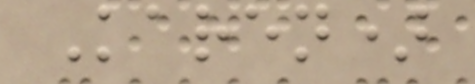Karen)
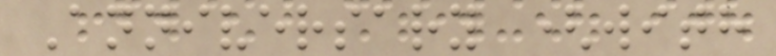Anniversary (with
